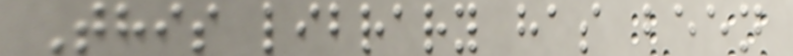This library has been
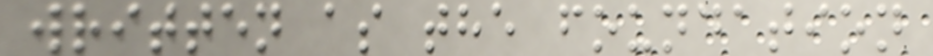written as the foundation
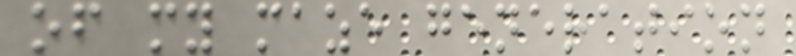of my maze generation
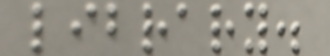library.
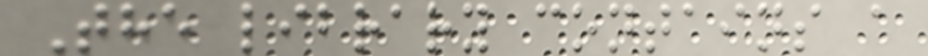The library contains a
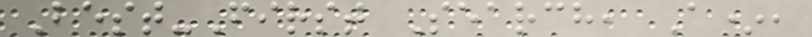Best-First Search, A*,
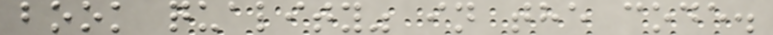book quality" in the code.
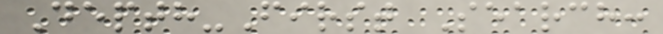Depth-First Search:
